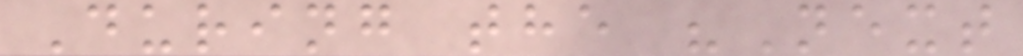During the "Next
